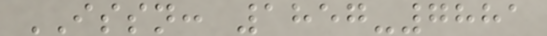ISSN: 1857-7881
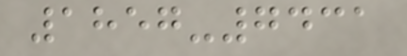1857-7431
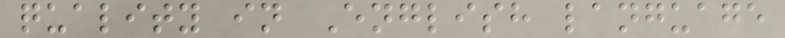quality in English language
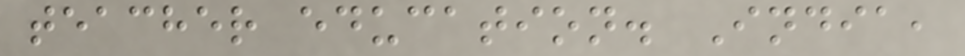teacher education. India,
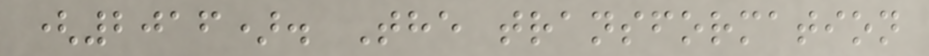(2016). The transformation
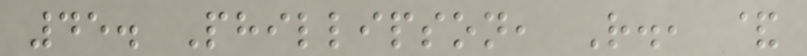45. Phillipson, R., &
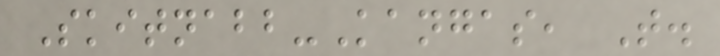Skitnabb-Kangas, T.
